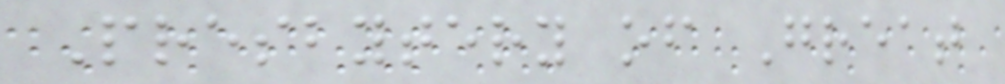Presbytery of Great
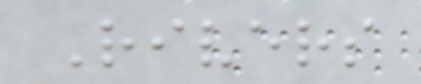Rivers
